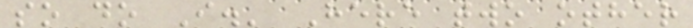so do I.' Here two other
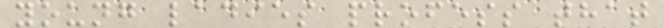young ladies profess that
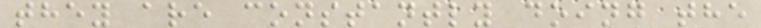they are constantly doing the
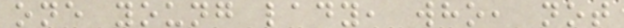one young lady, who, not
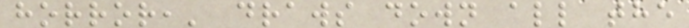horror,' draws down all the
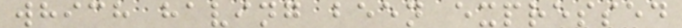which having been expressed
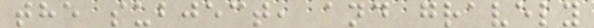the subject, and gravely
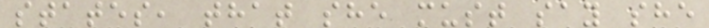states, that she must say she
